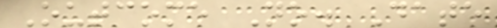Outcome No. Date
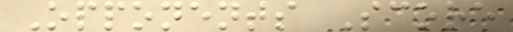Opponents Score
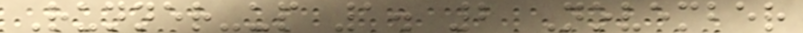Runner-up 1. 2 November
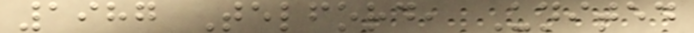1987 Telford, United
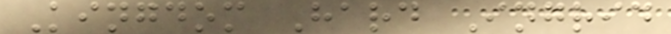Kingdom Hard Ingrid
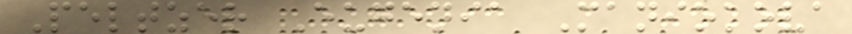Peltzer Eugenia Maniokova
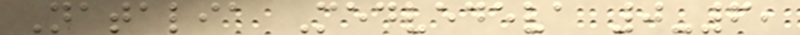Natalia Medvedeva 0-6,
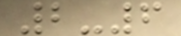2-6
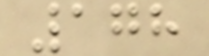178
